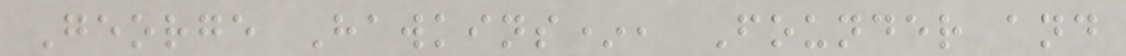George Hawkins*, Founder and
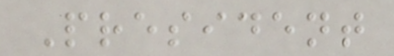President
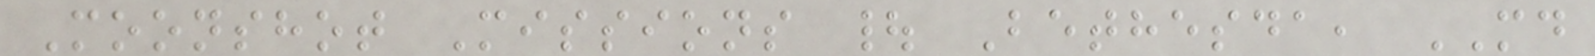Moonshot Missions | Bethesda, MD
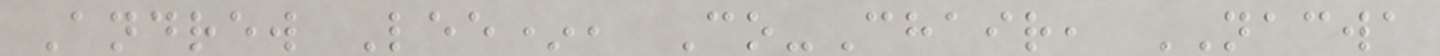Andrew Lee*, Co-Chair, NACWA
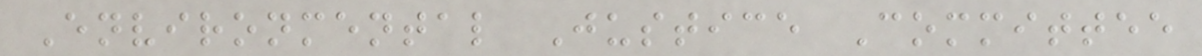Environmental Justice Committee
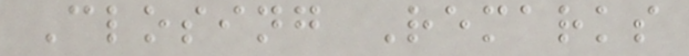Closing Remarks
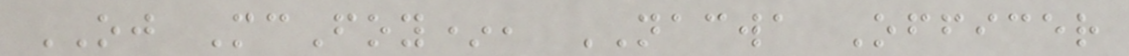OJ McFoy*, NACWA Officer
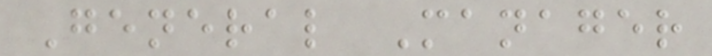General Manager
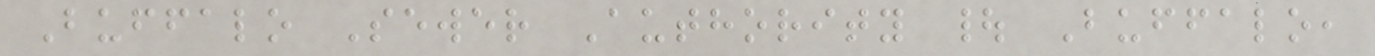Buffalo Sewer Authority | Buffalo,
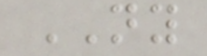NY
